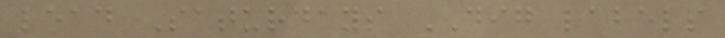lead Saturdays DIG labels
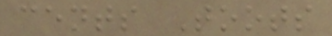cents Toots
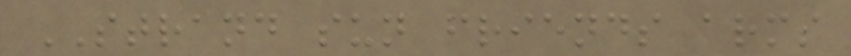STRAND sun friends arms
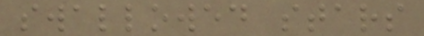swallowed stars
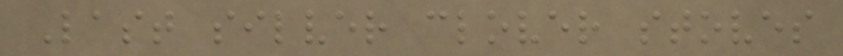Last silver clover stoves
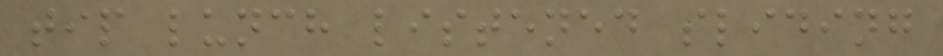tip lunch listened sliding
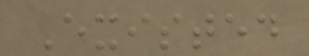Existed
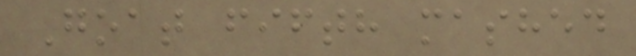Goat fifth mashed
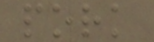pork
